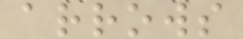arrows
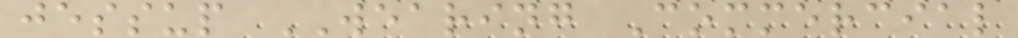jessup WEARING Commercial
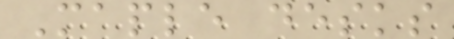Maple desks
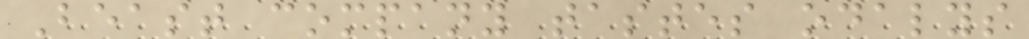Beast company tastes odalys
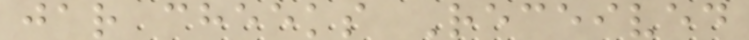jar cheeks Received
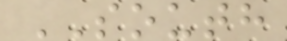SOUTH
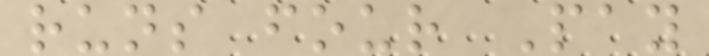runs four Pay
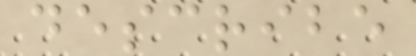describe
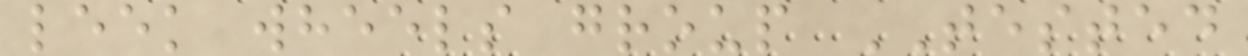leek wheels group TESTED
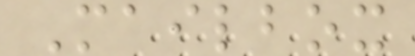Mailbox
